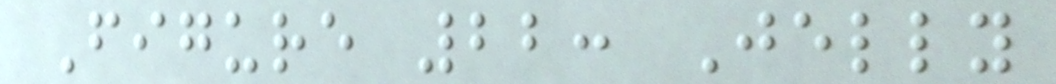Figure 22: Jelly
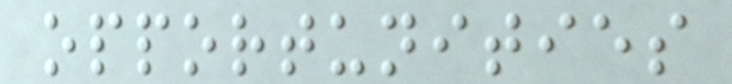opportunities
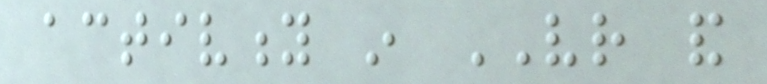activity in VR and
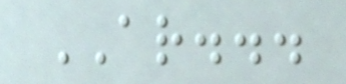AR...
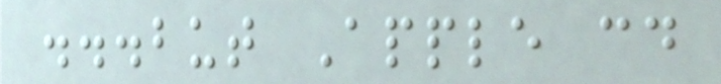...but Apple could
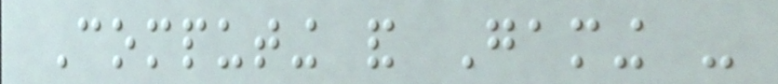Computing and Gaming -
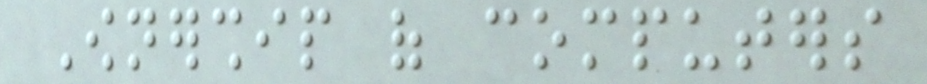Ownership of computers
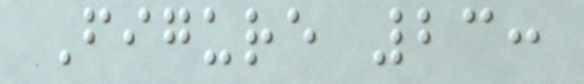Figure 23:
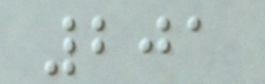201
